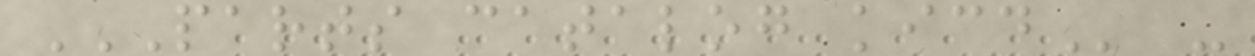PARTS CATALOG KICD -
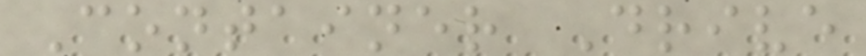Container Drive
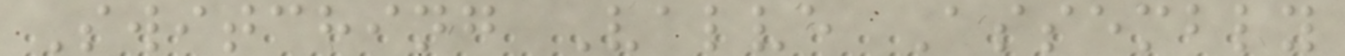Switching Valve Assembly
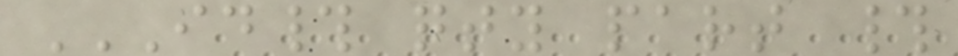ID# QTY PART #
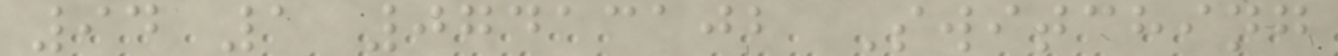94 1 07413102 Switching
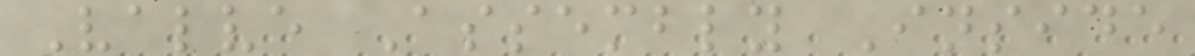Valve Assembly Inside
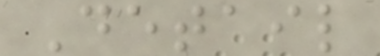Detail
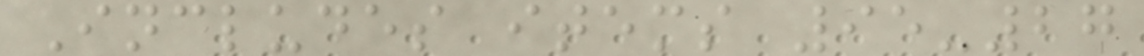Includes items 95-27
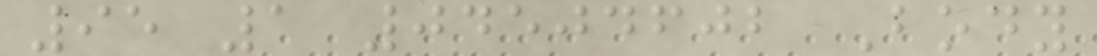95 1 04504602 Body
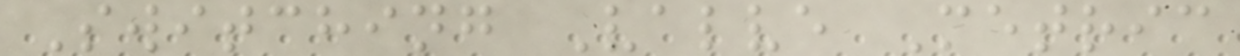Switching Valve Metric
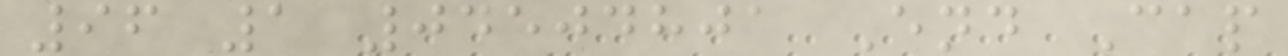96 1 04504801 End Cap
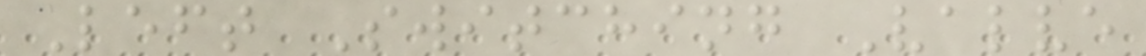Left Switching Valve
